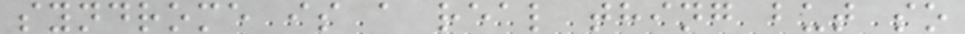syndrome is a real thing but so
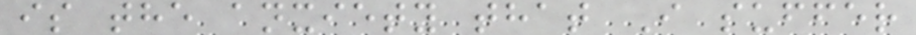is the anxiety that I suffer
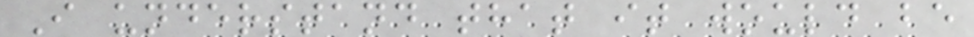I understand that it would be
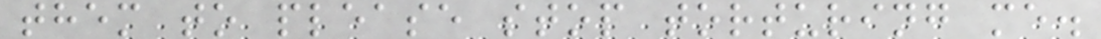them to please stop torturing me.
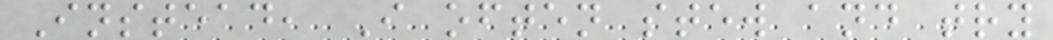Instead, I often stew and try
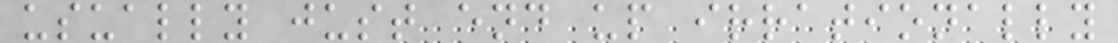usually just end up irrationally
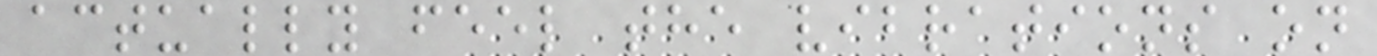actually feel the vibrations on
